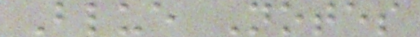Blue Notes
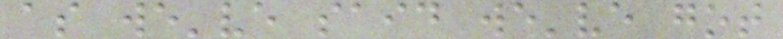as we've said we've got
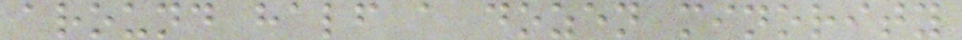around half a dozen minority
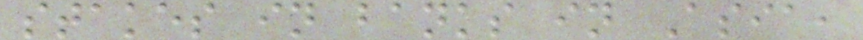stakes in banks in Asia,
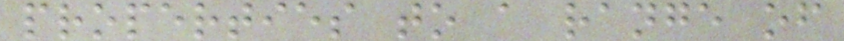properties to a range of
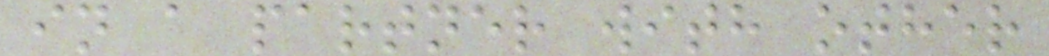in a partner with other
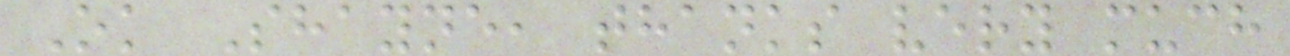Ok Shayne, thanks very much
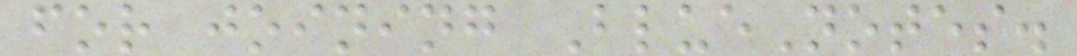for joining BlueNotes.
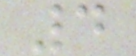4
